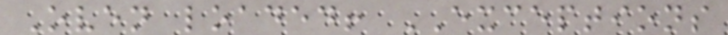Oven loaded! EXCEPTIONS
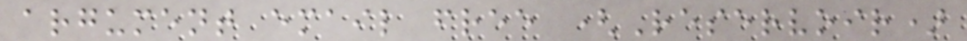argument email free (Reservoir)
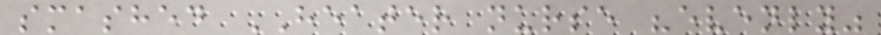smashed HEATER nurse "evenly"
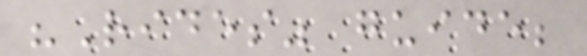"Rides" guide;
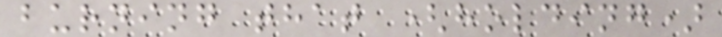burning that (holding)
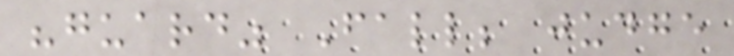"guard" Fall; judge
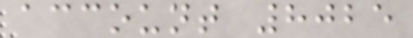account 8025
